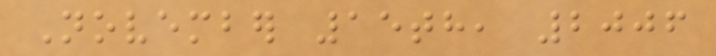November 15th, 2006
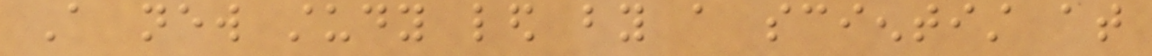A new study led by a scientist at
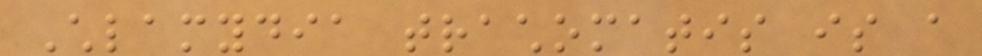Chlamydia trachomatis is a
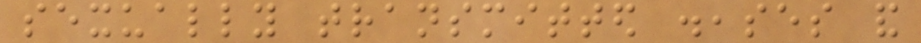sexually transmitted diseases and
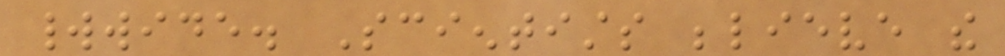worldwide. Scientists believe the
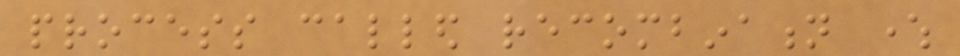process called recombination where
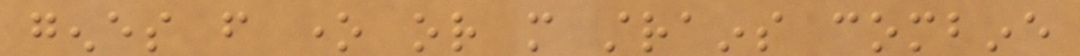genes from one or more strains combine
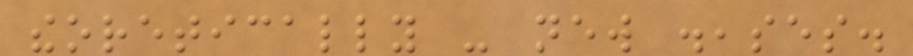theoretically - new diseases.
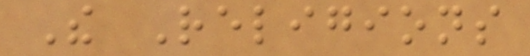The Religions
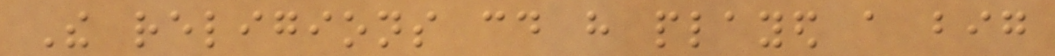The religions could have played a big
